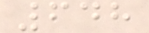648
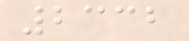2332
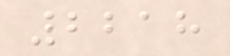2218
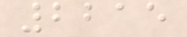2215
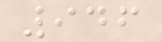946
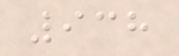938
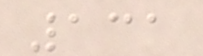131
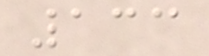133
